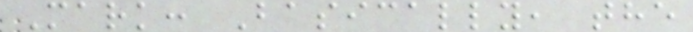Mark: Basically, the
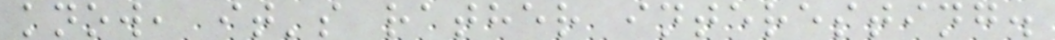know, it's rather interesting.
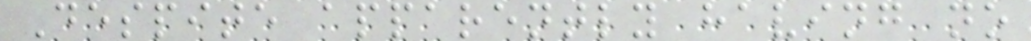Despite apparently having no
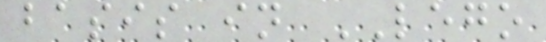basis in LEGO
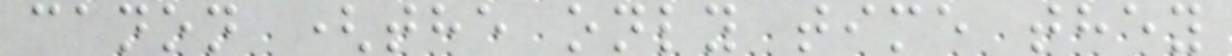canon (the only time they
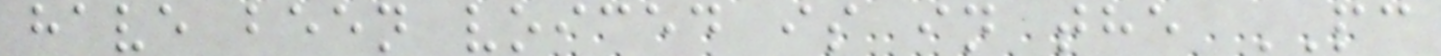have been voiced is in the PC
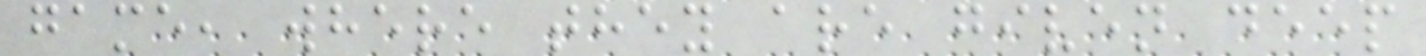game, where they are given deep
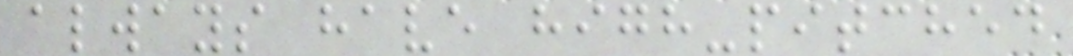always have high-pitched
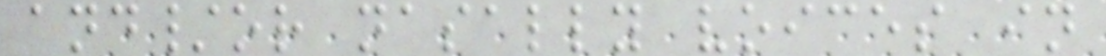and/or nasally voices in
